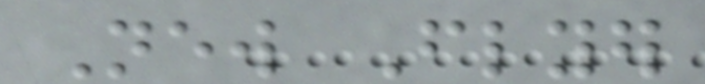New Flyer
